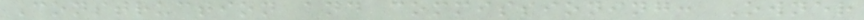Construction and commissioning: Owner
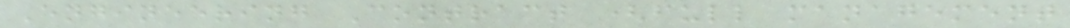Engineering Contract (full management
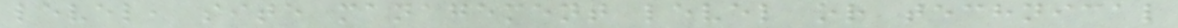level, site management level or technical
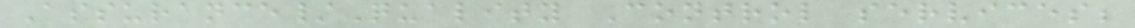Assurance/Quality Control services;
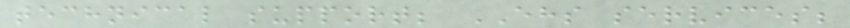technical support; EHS services;
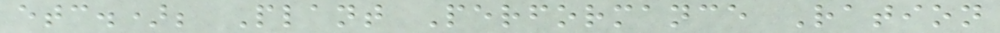etc.); Plant Performance Ration
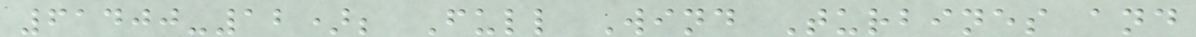61400-12); Full Wind Turbines and
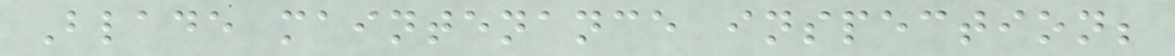Blade maintenance inspection;
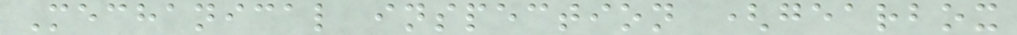Mechanical inspection (gearbox
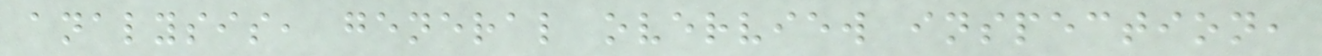analysis, general overview inspection,
